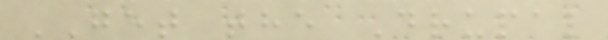GET the Drupal
